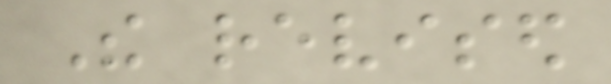The revised
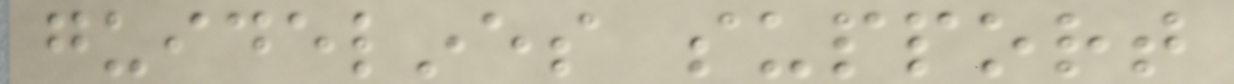guidelines support
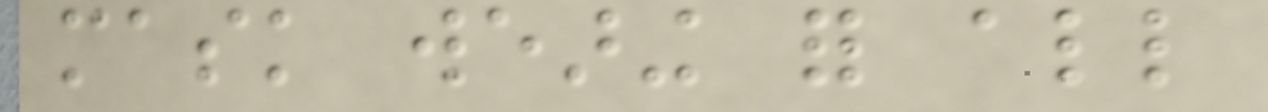mask wearing for all
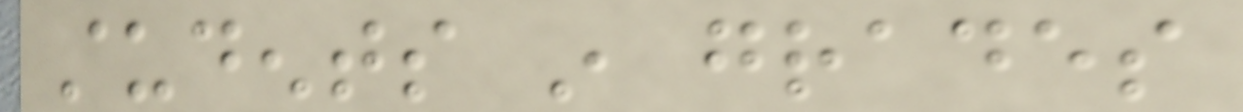students in grades
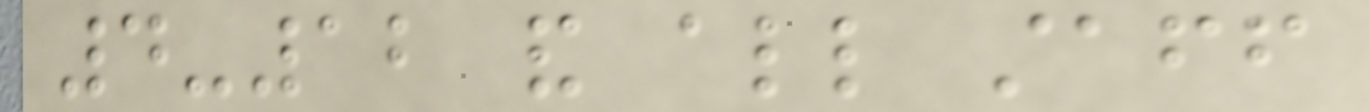4-12 and all staff
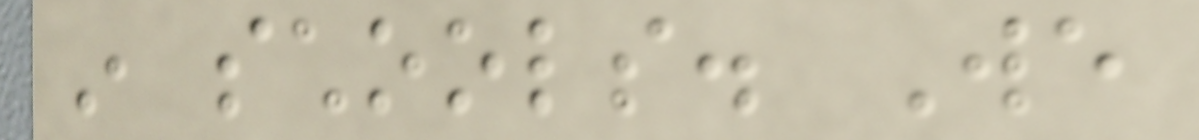in schools. We
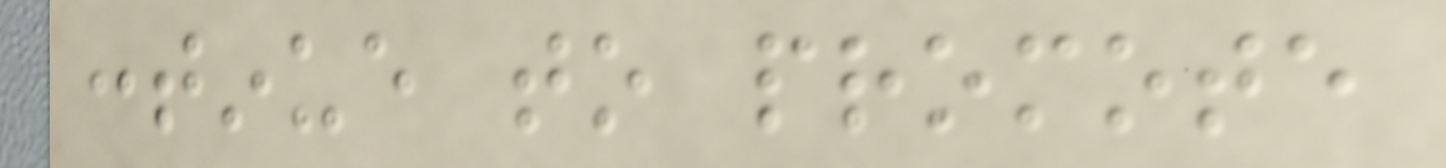continue to promote
